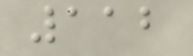112
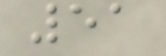51
